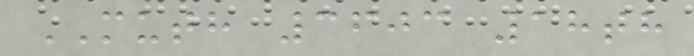MUTH 3603 18th
